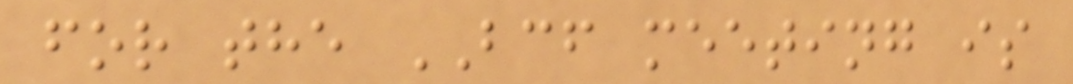for the BCF meeting is
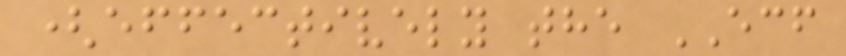(effectively the ECF
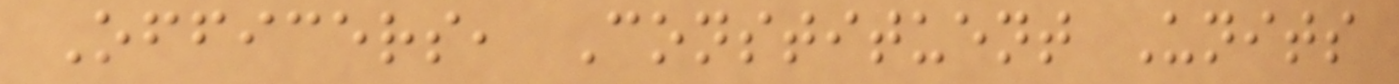Officers, Constituent Units
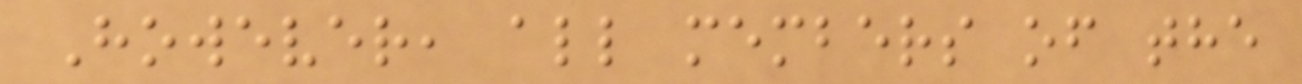However, all members of the
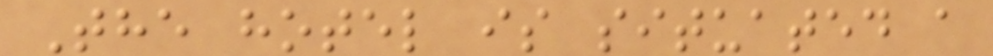The hotel is situated a
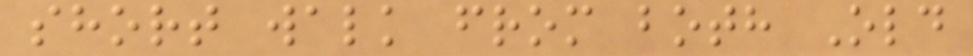short walk from both Old
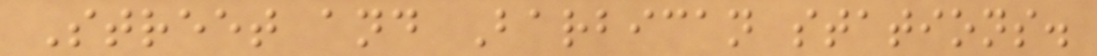Street and Barbican stations.
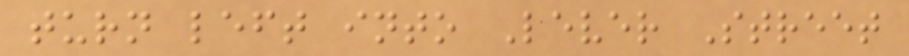turn left into Lever Street
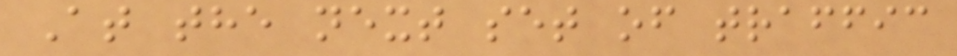At the next set of traffic
